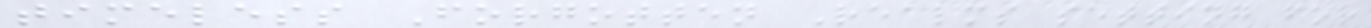timeless Forgotten Realms setting for
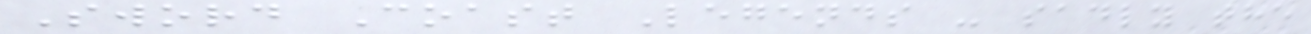Sword Coast Legends - sadly the
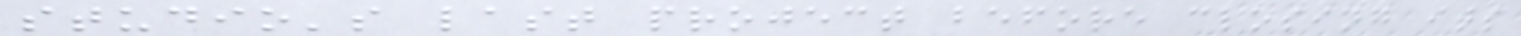studio's last project before closing its
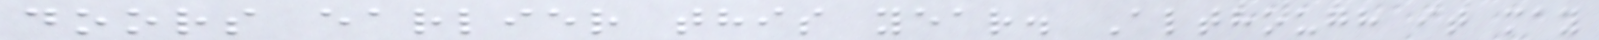doors earlier this year. Although it may
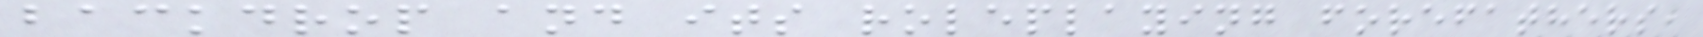backdrop and its roleplaying forefathers,
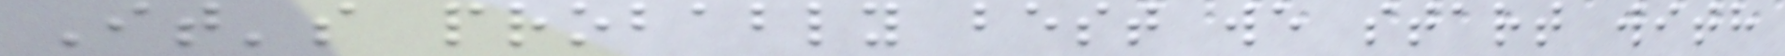It's probably best we start with
